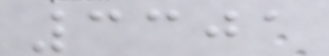3301
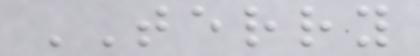TERRY
